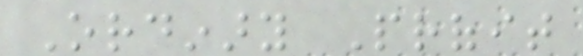Ordinary Profit
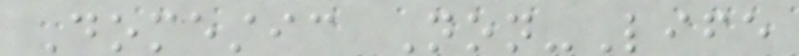Domestic Non-Life
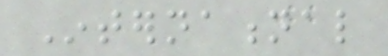International
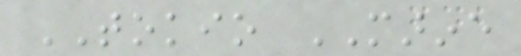TOKIO MARINE
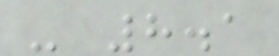- 8.1
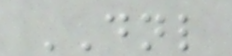DNL
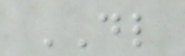DL
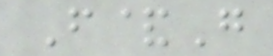F&G
